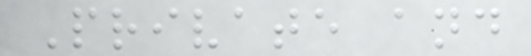Private and
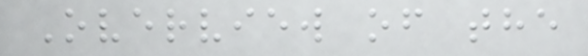Overview of the
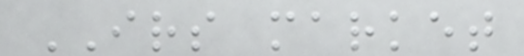IRS market
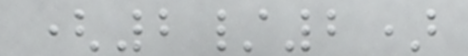(2/2)
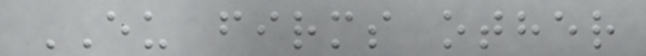EU firms other
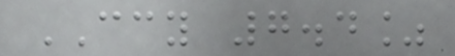CCY 7.4%
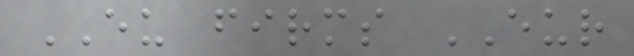EU firms EUR
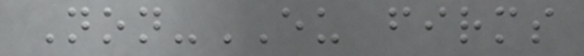Non-EU firms
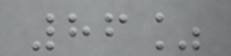86%
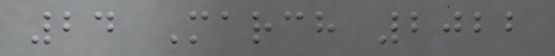24 March 2022
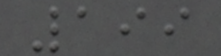199
